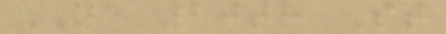NE 20th St
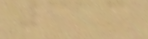313
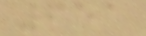651
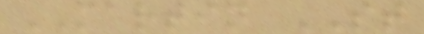MARTIN ST
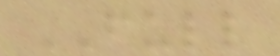FULL
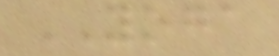YOGA
